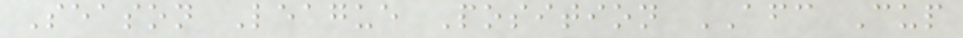Season League Position AFC Cup
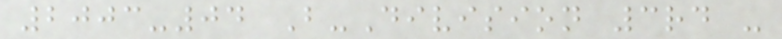2003-04 B-Division 3rd -
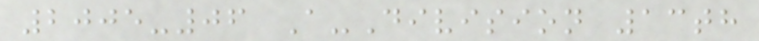2005-06 A-Division 13th
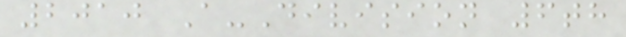2010 A-Division 6th
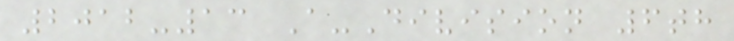2012-13 A-Division 6th
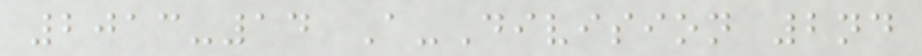2013-14 A-Division 2nd
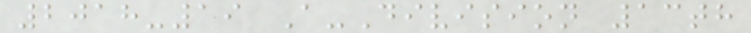2018-19 A-Division 13th
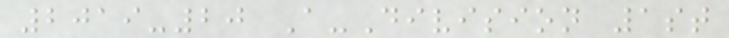2019-20 A-Division 1st
